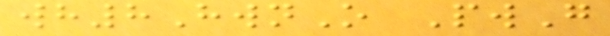wh8HwnO PwG
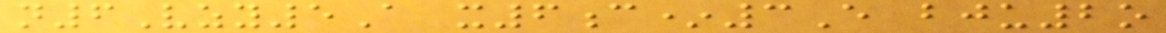n6Vzy5A x6c*3E bju2o
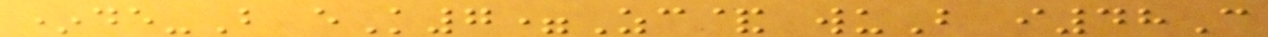*de-B eK7=Zc& wuB i48C
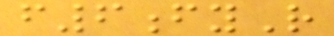f6fyR
